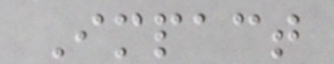Impact
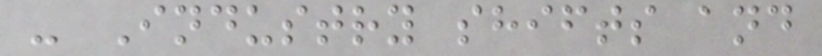- Industry shifts and
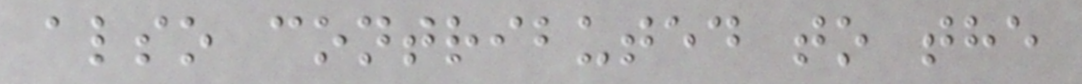also contributed to the
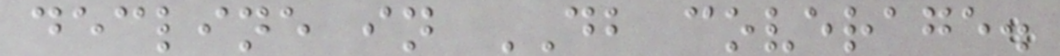decline in DB coverage.
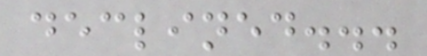declined...
